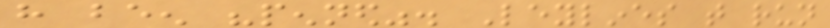have been "penned". Leylines that run
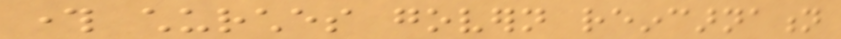through churches govern reincarnation
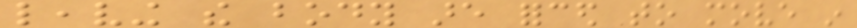leaving the body are forced to move in
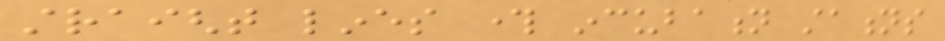straight lines through incubation stations
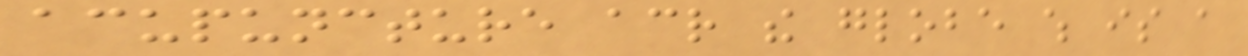acupuncture across the globe which is a
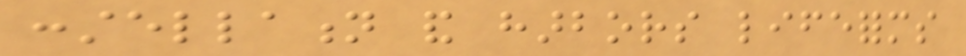constellation and harbors lifeforms
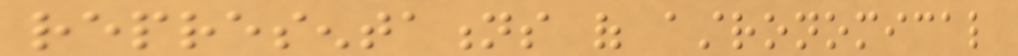representations of astronomical
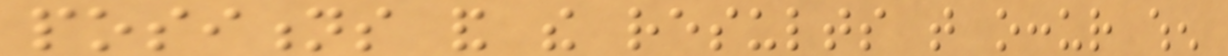positions and the results that occur when
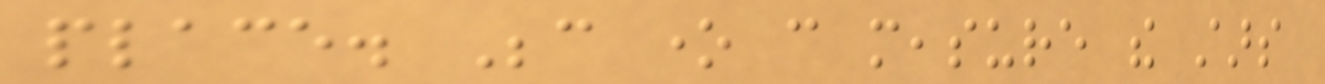place. Because one can measure the stars
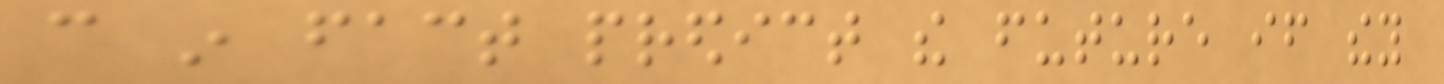can in fact predict the future if they
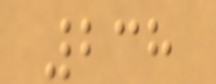238
